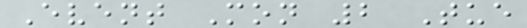Event Mon 2 Tue
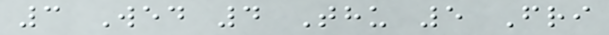3 Wed 4 Thu 5 Fri
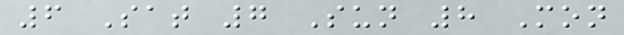6 Sat 7 Sun 8 Mon
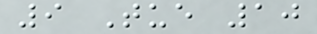9 Tue 10
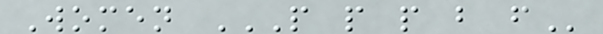Women P P P B F
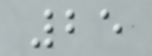25
